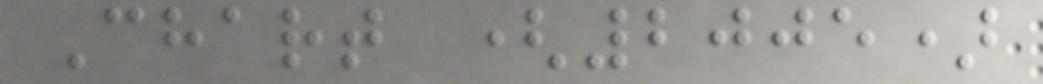Chart (2005)
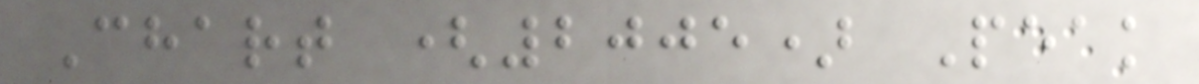Chart (2005) Peak
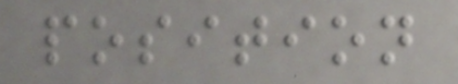position
